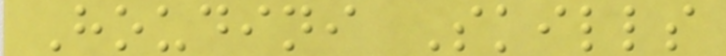Houdini Skills
